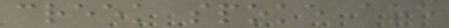creek spoke are
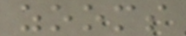zooms
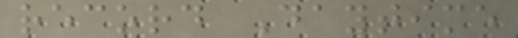record Daytime
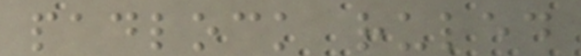padlock ruled
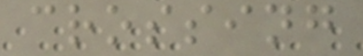crossing
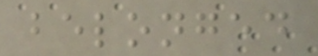belonged
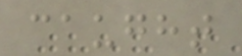caught
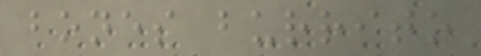bones burrito
